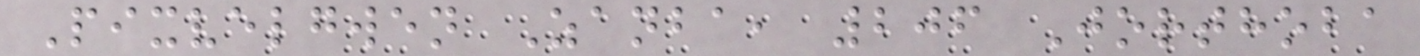Pixvelgwen Zanba, 206 Jorthoba
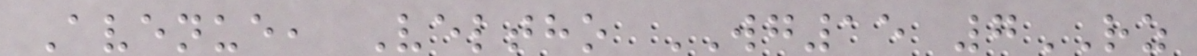Avenue, Veltho WG15 7RZ
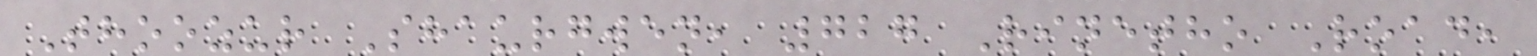Thoozur Shaurgwen, 727 Rinetho Road,
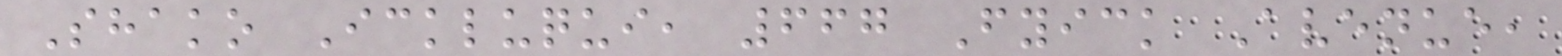Shako Ickluqui, 667 Fyick Avenue,
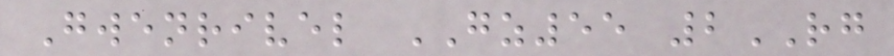Gwenrivel GZ55 2RG
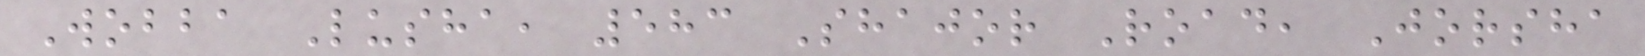Wobba Lusha, 583 Shajor Road, Jorsha
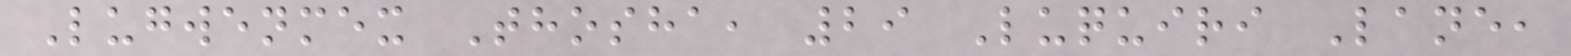Lugwenmex Thosha, 29 Luquiri Lane,
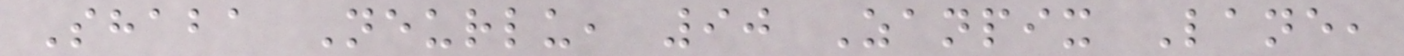Shaba Neurlu, 90 Zanpix Lane,
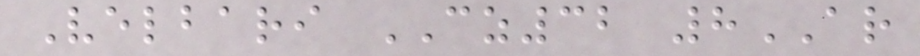Velbari CZ32 8AR
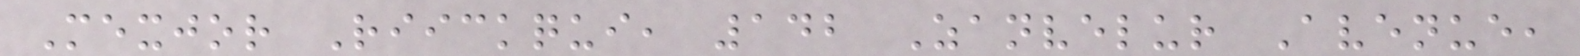Mexjor Riickqui, 142 Zanvelur Avenue,
